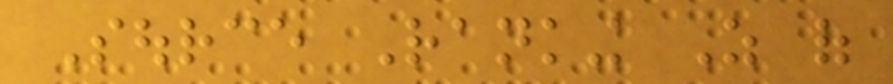Source Ranking As of
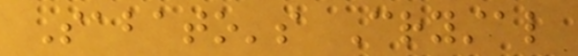Sabato's Crystal
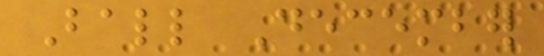Ball December
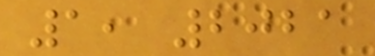1, 2021
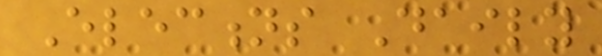Elections Daily
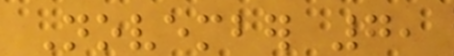November 7,
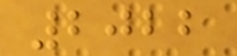2022
